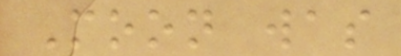Moon was
